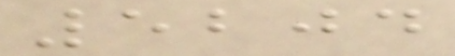5204
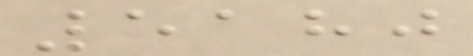5180
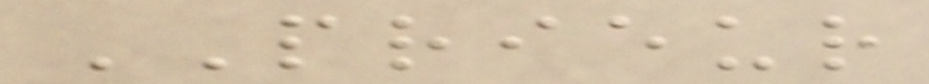PRIEUR
